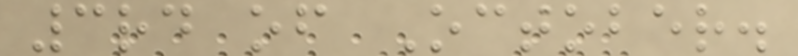3rd of October.
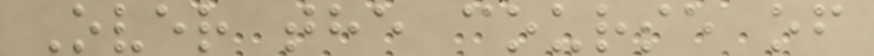Over the course of
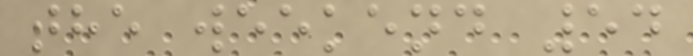the weekend 54
